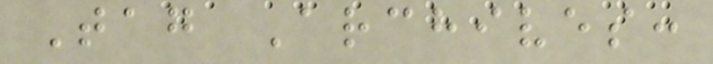Tag Archives:
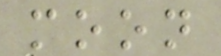moon
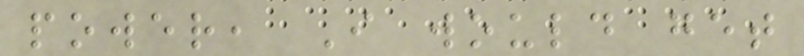power, I would get
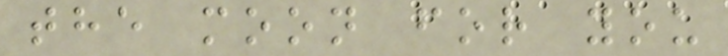the moon for you
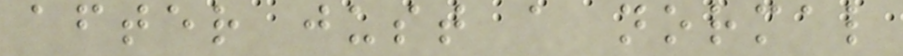after just a normal
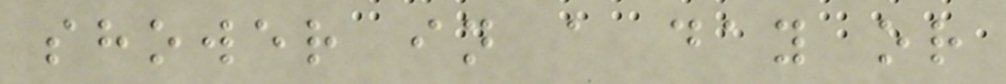shower in a day or
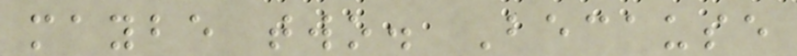maybe two. Because
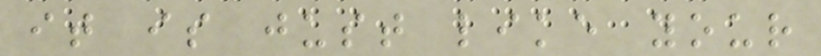it is just like your
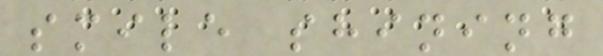smile shining
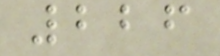226
